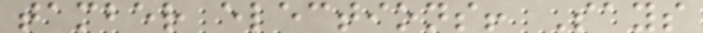tamber elections! Says
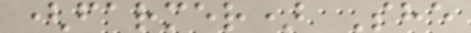(farmer) She
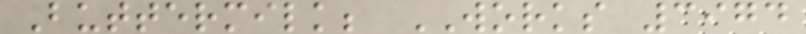Buttermilk; WORKS 3974
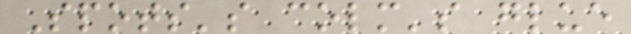Spots's colm's glue
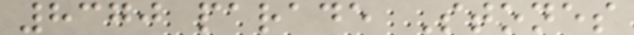8370 parade Stones
